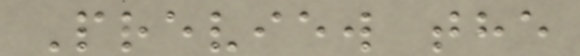Preview the
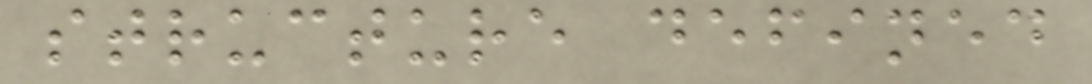structure defined
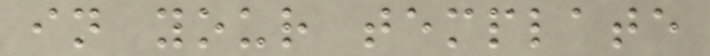in your template
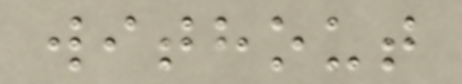without
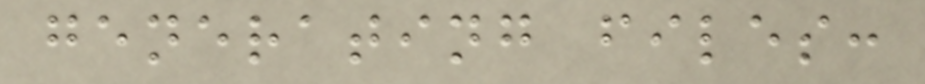generating files:
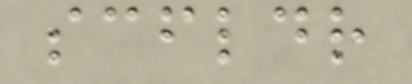scfldr
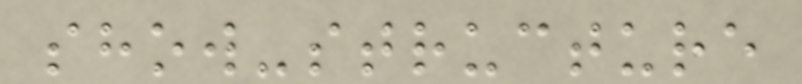show-structure
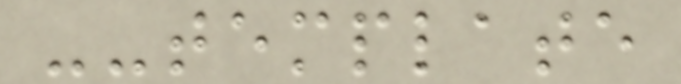--template
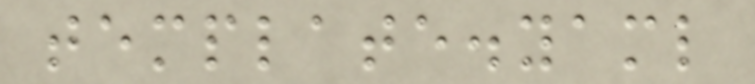template.yaml
